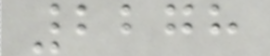2278
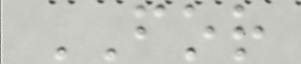FOR
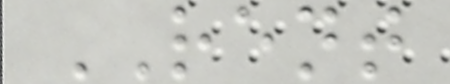RENT
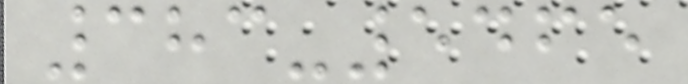383-5465
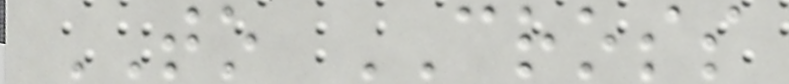TO CROSS
